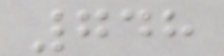748
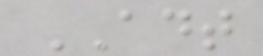ADT
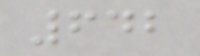642
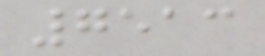7513
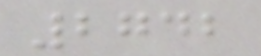2742
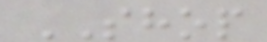SHOP
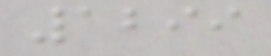1299
